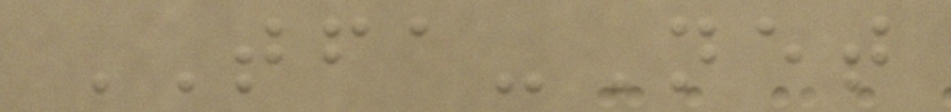TFA-Net
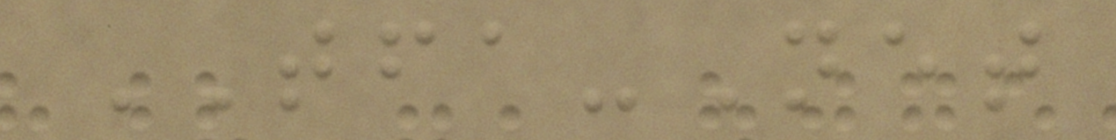TFA-Net
